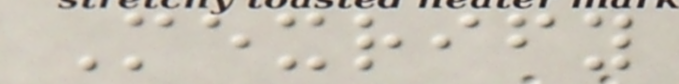Mexrify
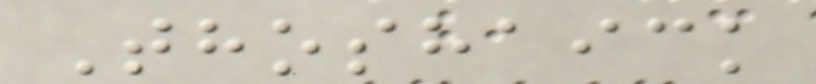Thoshaick
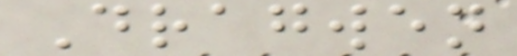Dragwen
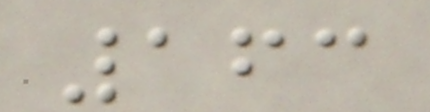163
